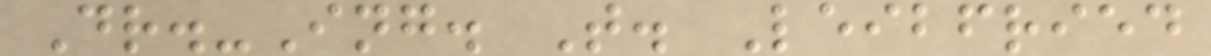Dr.-Ing. T. Leibfried
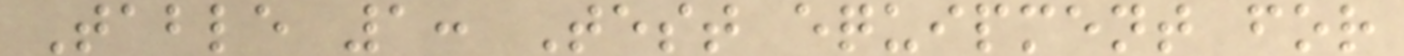Table 1: Test equipment for
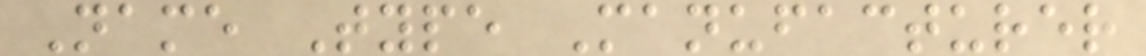Name Type Manufacturer
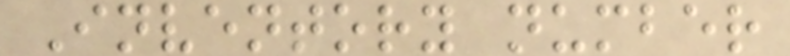Inventory number
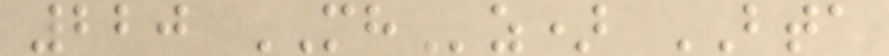220 MHz) BTA
